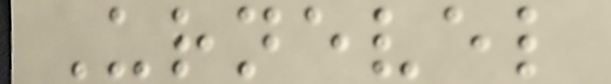Urnevel
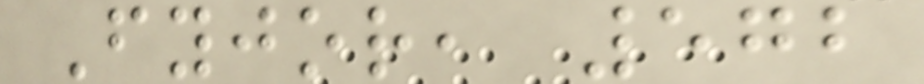Fyjor, 572
